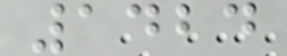1424
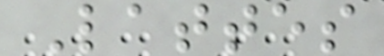Lattes
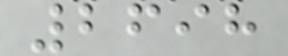2698
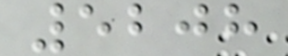5208
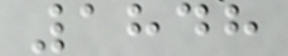1848
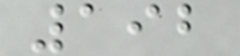192
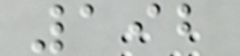192
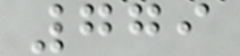779
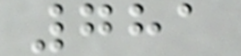781
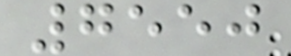7550
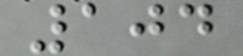104
